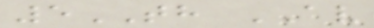5TH AV
